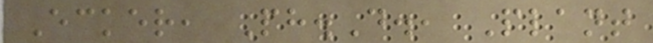Ecker, Ph.D., Plant
